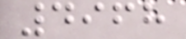4968
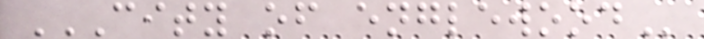CITY OF ENGLEWOOD
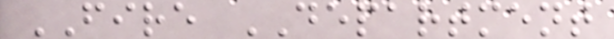FIRE DEPARTMENT
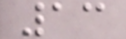13
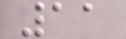11
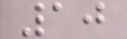10
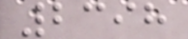2398
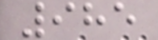985
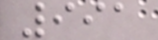991
